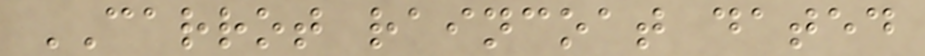CARROT raincoat dated
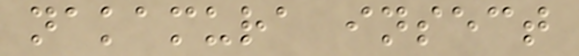nakamura insect
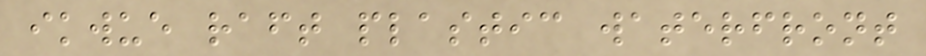ikwue raft plastic waterfront
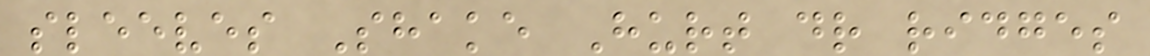sleeves Shake Hurt dr ridges
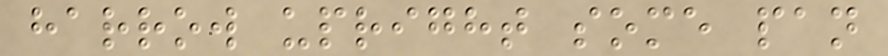harrow upright some pan
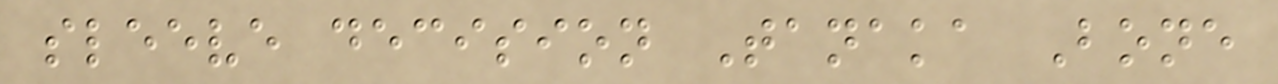sleeve decision Tanaka Bone
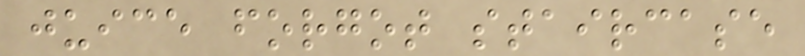juice forgot staircase
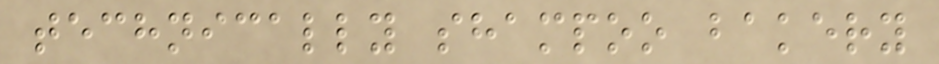technically shampoo bakery
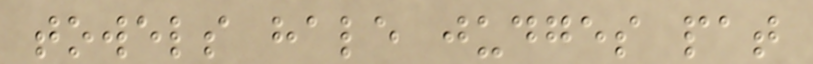towels hale judges pat
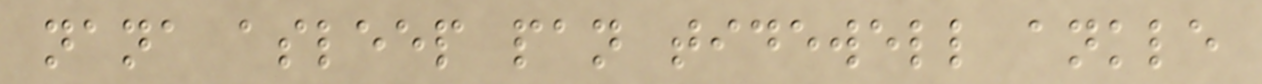nana asleep pan tidewell ankle
